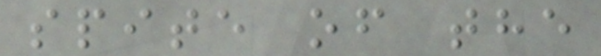spite of the
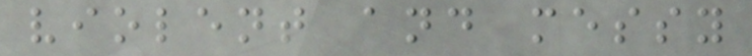violent and messy
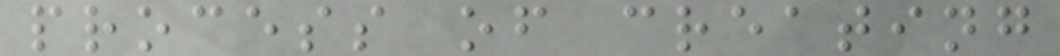process of creating
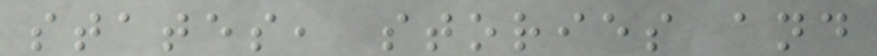states, stories and
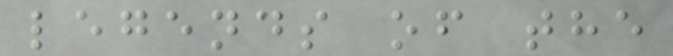legends of the
